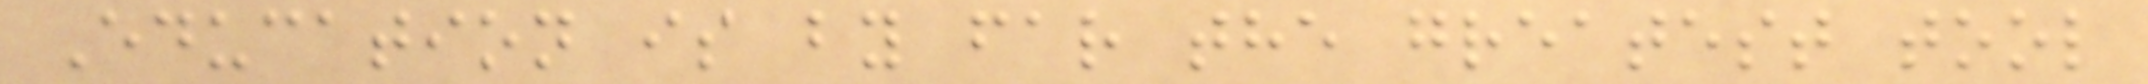Education is by far the greatest tool
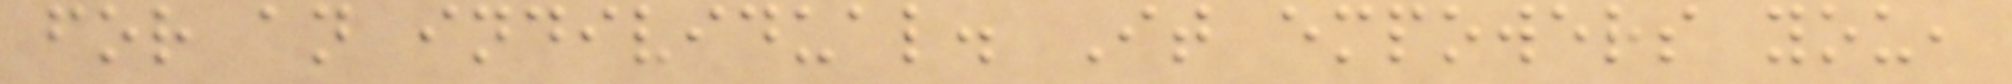for an individual. It empowers you,
